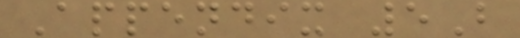Appendix 5B
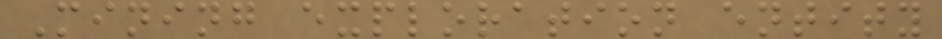Mining exploration entity
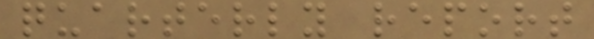quarterly report
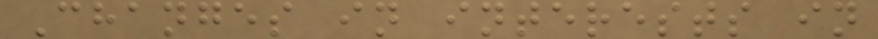Changes in interests in
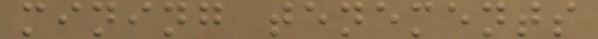mining tenements
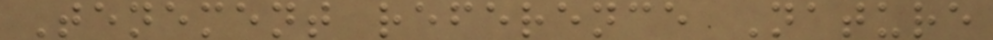Tenement reference Nature
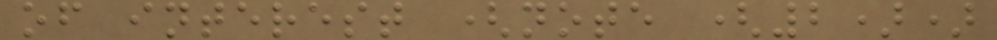of interest (note (2))
